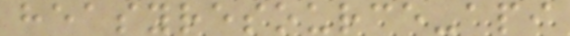heasyresource-api
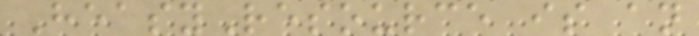HeasyResource is an
